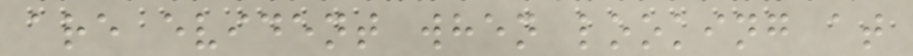are evident when looking at
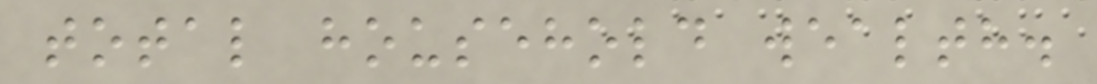total household wealth.
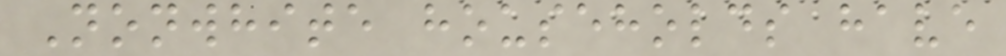Nonwhite households have
